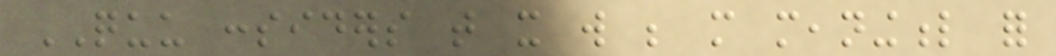QUU considers that it will be more meaningful for
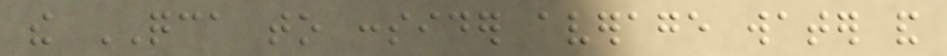the QCA to consider average water and
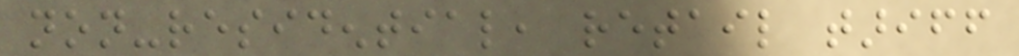non-residential, retail tariff
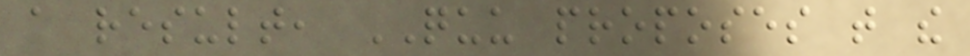a result, QUU proposes that the
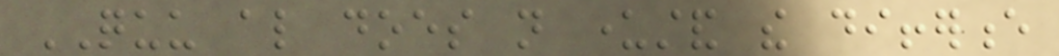QUU also does not understand the difference
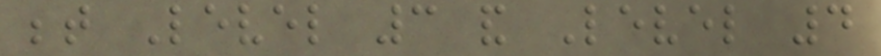between Level 3 and Level 4
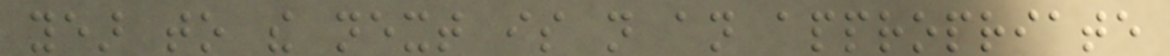year to the next is not an appropriate
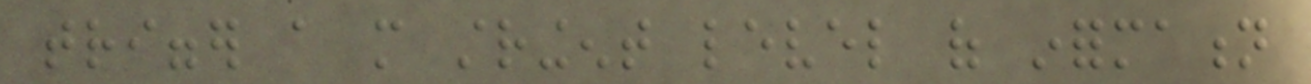trigger a more stringent level of information
